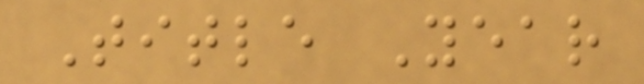Title Year
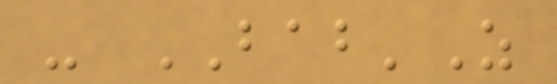- BAB'Z
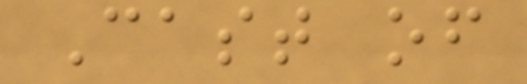Cast of
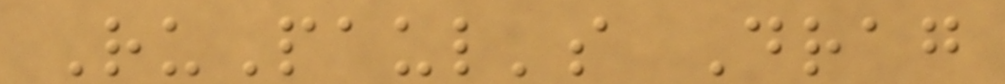RuPaul's Drag
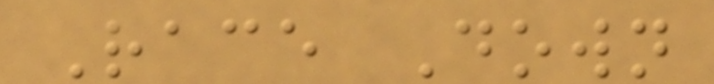Race Down
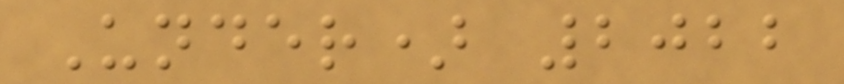Under) 2022
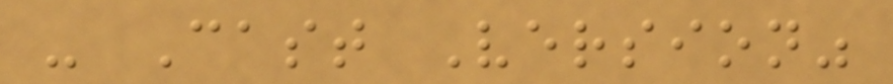- Cast Version"
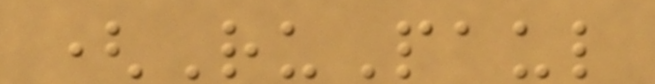(RuPaul
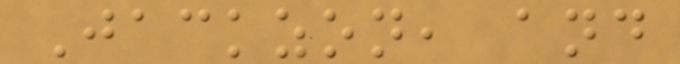Jackzon, and
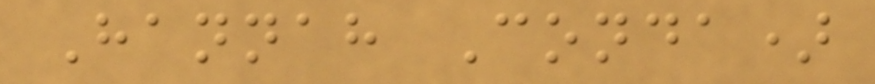Hannah Conda)
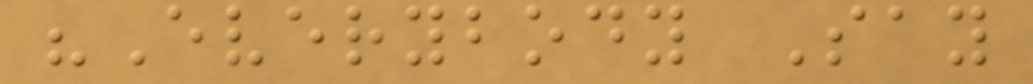"Everybody Say
